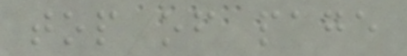top of page
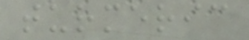turmeric
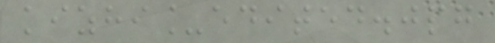kizhi_edited.jpg
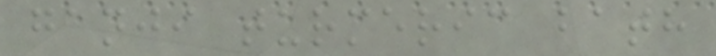ganji turmeric bath
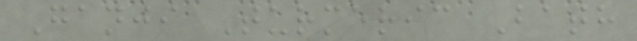Ganji Turmeric Bath
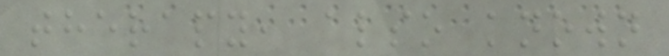therapy, also known
